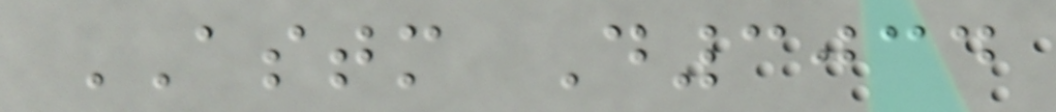ASTM D3034
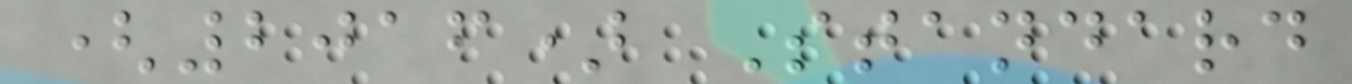(2016) Standard
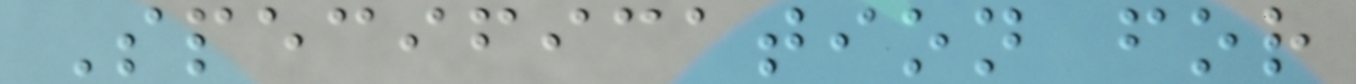Specification for
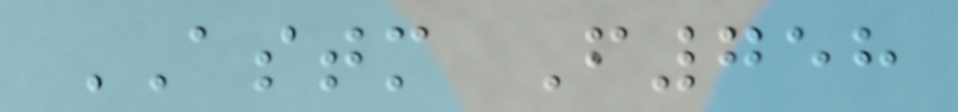ASTM F758
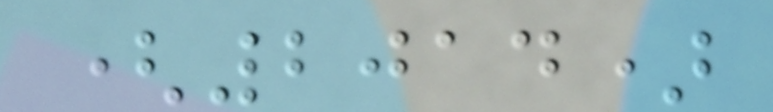(2014)
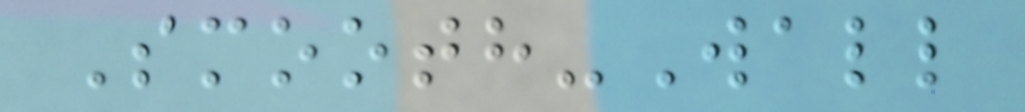Smooth-Wall
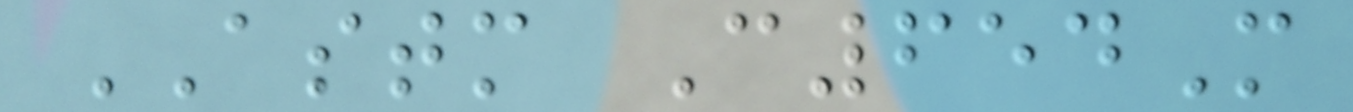ASTM C654M
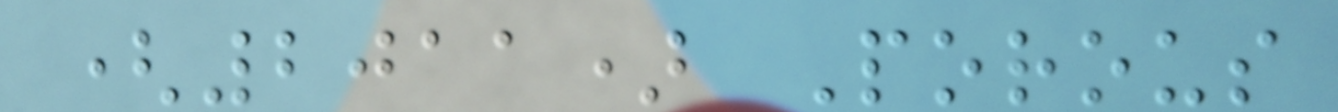(2011) Porous
